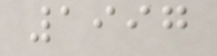1997
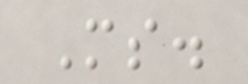Ms.
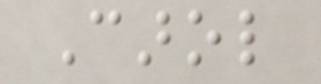Carol
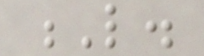L.
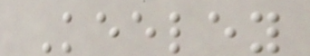Keeley
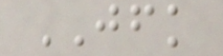JFK
